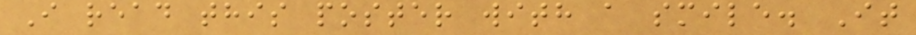I read this poster with a smile. It
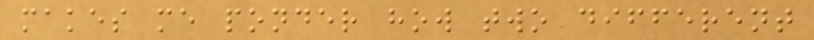makes me ponder how two different
